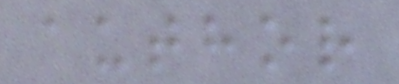author
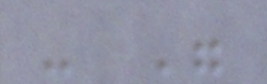- "
